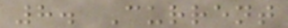8. Current
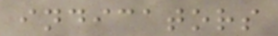indicators
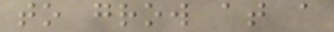to grow at a
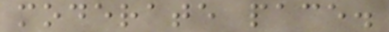moderate pace.
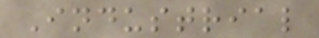Industrial
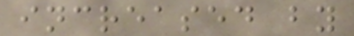increased by
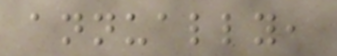annually,
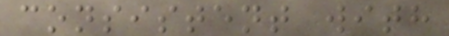consistent with
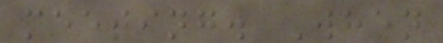meeting. When
